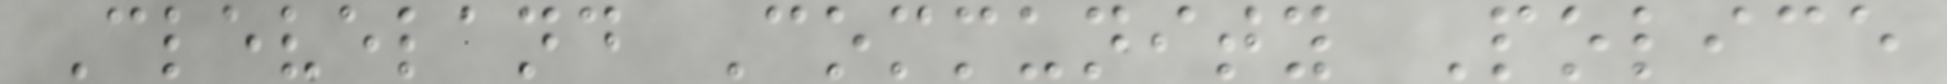Cleveland Community Police
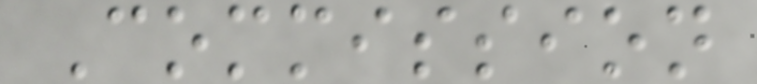Commission
